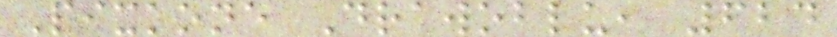Pixkone Drawoblu, 624
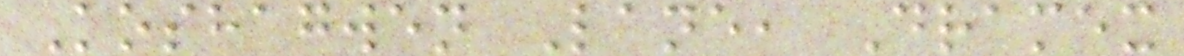Koshagwen Lane, Dramex
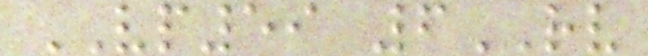VP59 6RV
